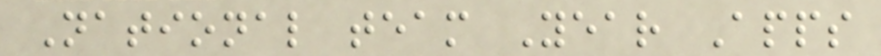National team Year Apps
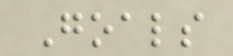Goals
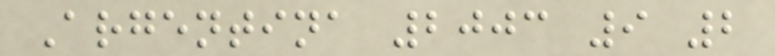Argentina 2003 9 2
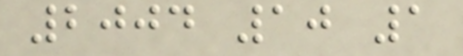2004 10 1
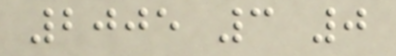2005 3 0
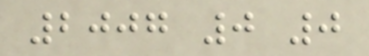2007 0 0
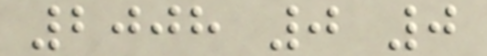2008 0 0
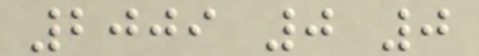2009 0 0
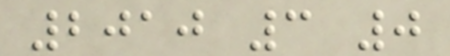2010 3 0
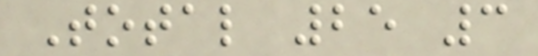Total 25 3
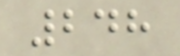248
